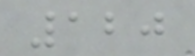120
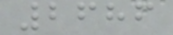2686
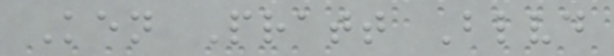Ken Pratt Blvd
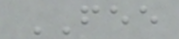FEE
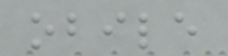obile
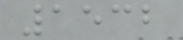1532
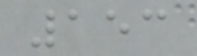153
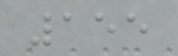155
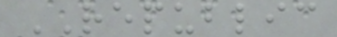REPUBLIC
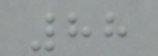88
